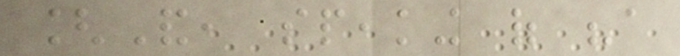[And, speaking of "a
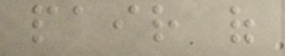pair of
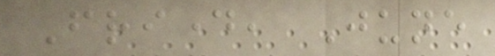Friday, June
